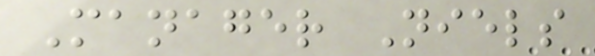Manager Niels
